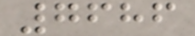7686
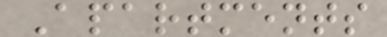Apartments
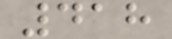418
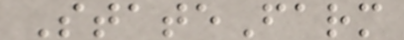StateFarm
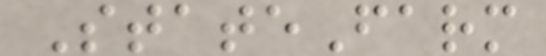StateFarm
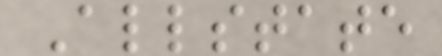Allstate
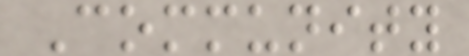Community
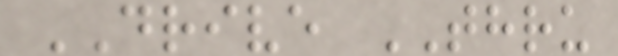DRIVE THRU
